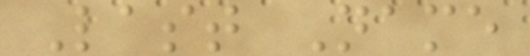Last Name
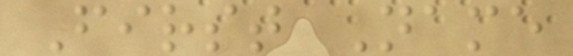First Name
